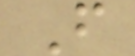F
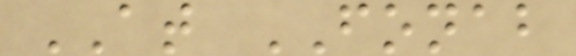AT FONAB
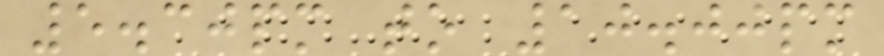5.30pm to 10.00pm
